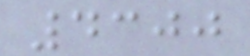4300
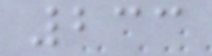233
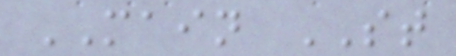MAIN ST
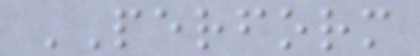PERFORM
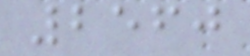2560
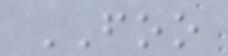FOO
